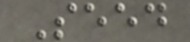Seed
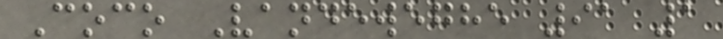Coco Vandeweghe 91 1
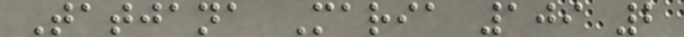Tatjana Maria 109 2
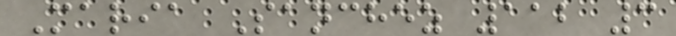Maria Sanchez 112 3
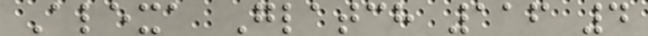Alexa Glatch 116 4
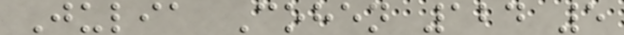Julia Cohen 124 5
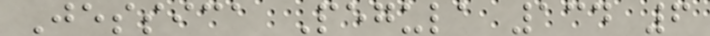Jessica Pegula 134 6
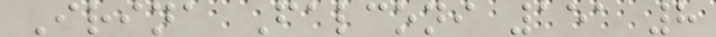Irina Falconi 151 8
